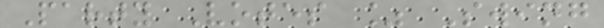Party Votes % Swing
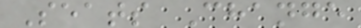Seats Change
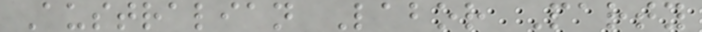Australian Labor Party
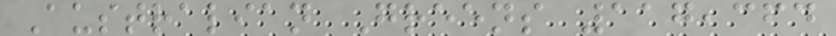Australian Greens 117,364
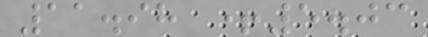11.98 +5.03
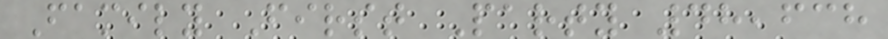Family First Party 48,638
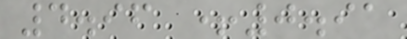4.96 +0.91
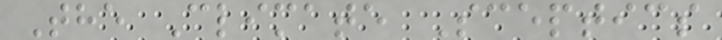The Climate Sceptics
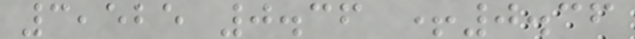3,525 0.36 +0.36
